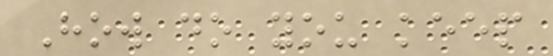How do you keep
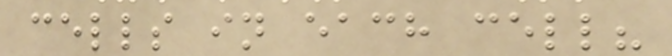cells in each cell?
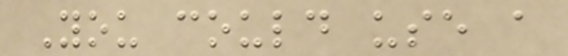You could use a
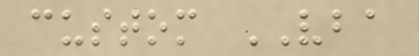custom VBA
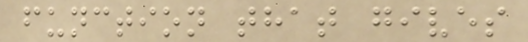function that gives
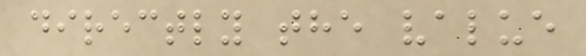directly the value
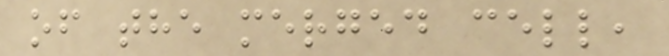of the merged cell,
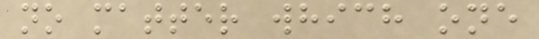no matter which one
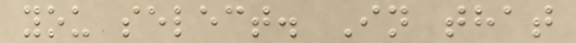you select. In that
